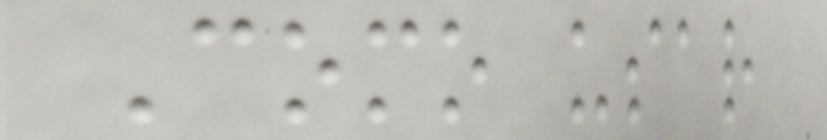Como usar
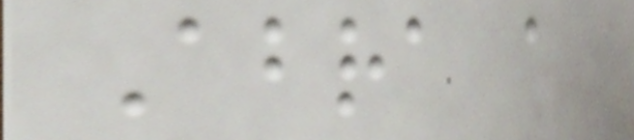Abra a
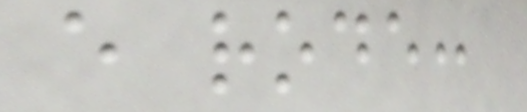e rode:
